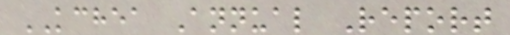KCHEA Annual Report
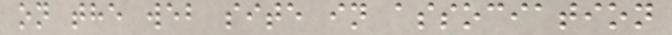on the web site in association
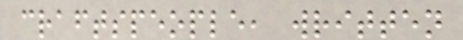craftspeople, written
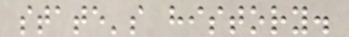state's history.
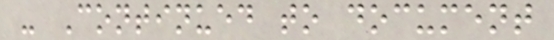- Continued to document
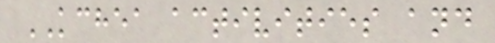KCHEA activities and
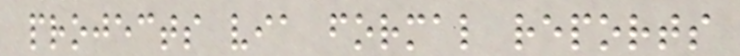projects via formal reports
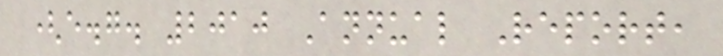(e.g. 2010 Annual Report,
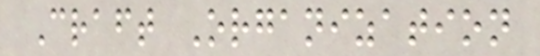Craft Organization
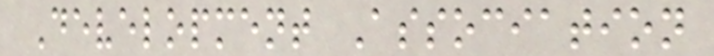Development Association
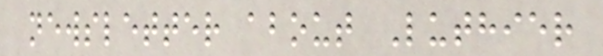newsletter about Luthier
